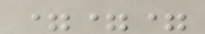===
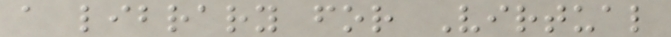a library for Virtual
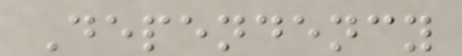Dependency
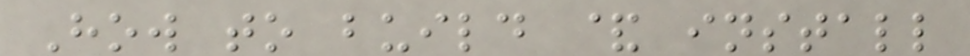How to build & install
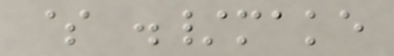$ ./make
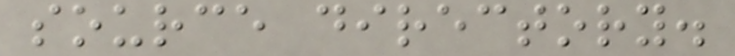source directory.
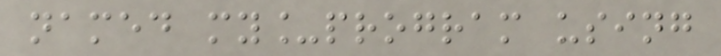named my_program using
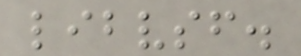libvsf.
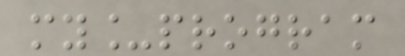my_program
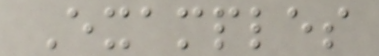Examples
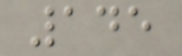145
